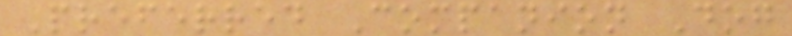Preferred Companion Dog
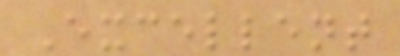Excellent
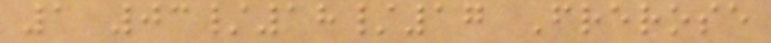1 03/18/17 Frerose
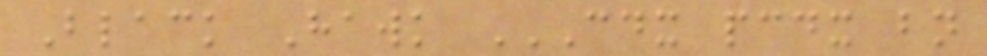Black Hawk CDX PCDX BN
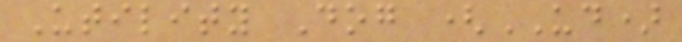Utility Dog (UD)
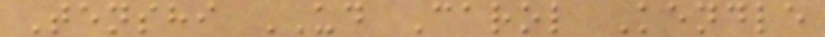Tenshi UD Carol Kendle
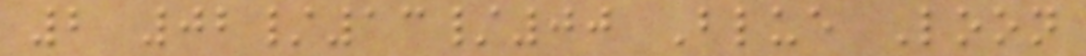2 02/13/00 Blue Loon
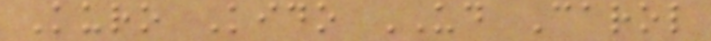Kuro Kido UD Carol
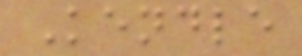Kendle
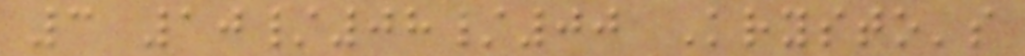3 10/08/00 Krysto's
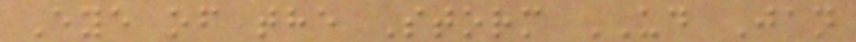Eye of the Storm UD Jan
